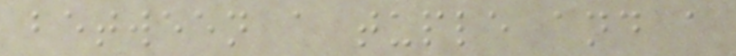between a tuple and a
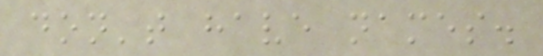don't have names.
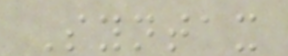Syntax
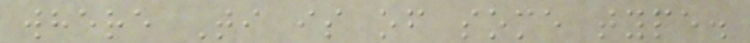where Ti is of some type.
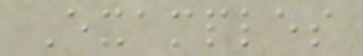Examples
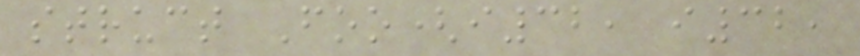struct Foo(i32, i32,
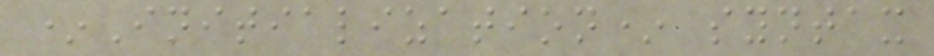*Initialization* syntax
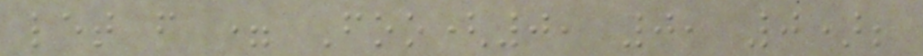let f = Foo(0, 0, 0);
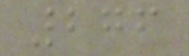276
